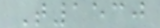T1530
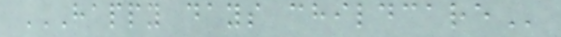HAPPY DAYS CHILDCARE
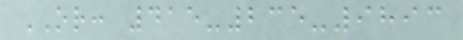OR: 415-235-9893
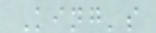King's
